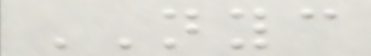NYC
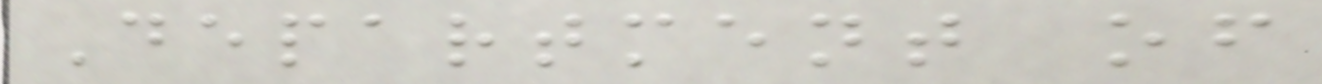Department of
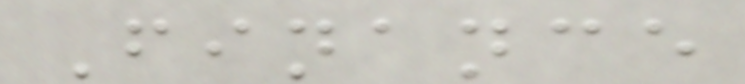Finance
